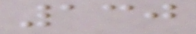130
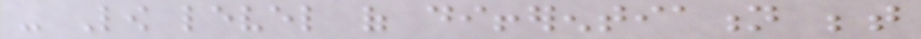- Low level of differentiation between
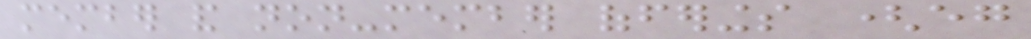member and non-member offerings (eg
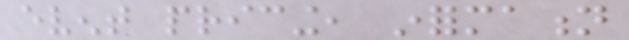event pricing, information
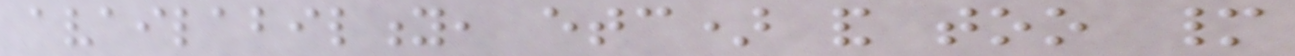availability, etc) and too many
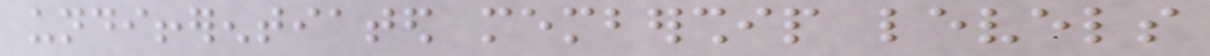undifferentiated membership levels
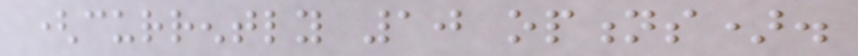(currently 10 options).
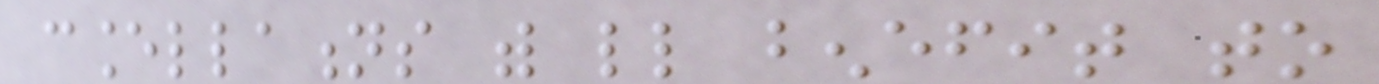cancellations with little benefit to
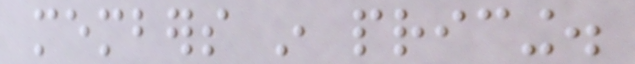members in pricing.
